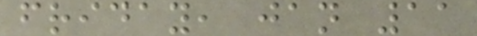friday, jan 11
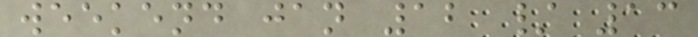weekend jan 12 / 13
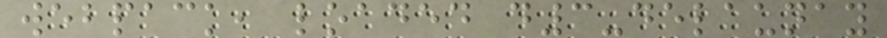webpack, loaded d3-delaunay
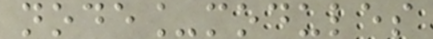node_modules
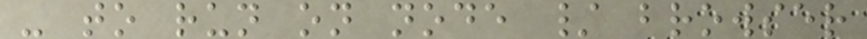- to run on node / browser
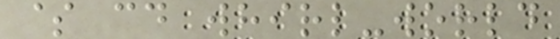$ cd whirl-world
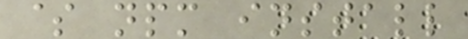$ npm install
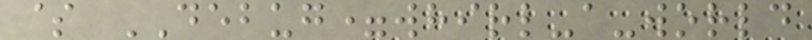$ DEBUG=whirl-a-world
